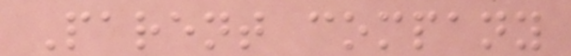Parent company
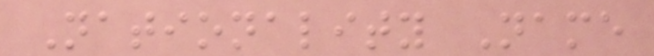Nationality Name
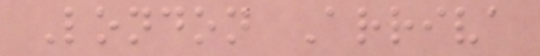London Arriva
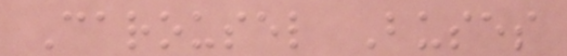Carousel Buses
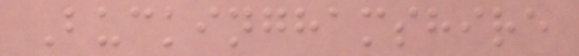Buckinghamshire
